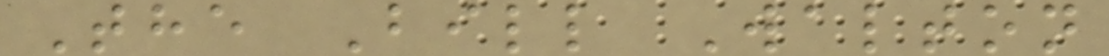The Bill Walton
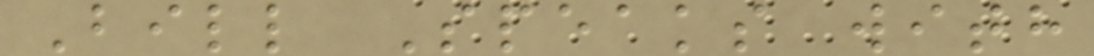Bill Speaks with
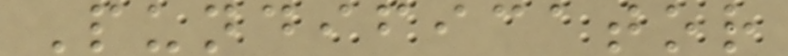Pundificator
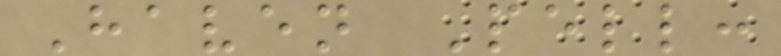Haven Pell:
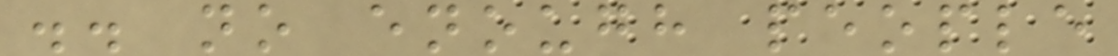.. no enough people
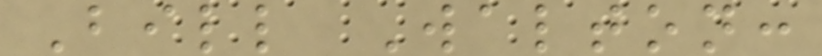Bill Walton:
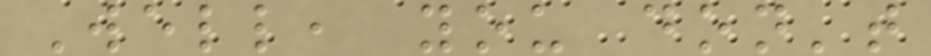Well, you don't
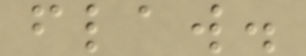flaw.
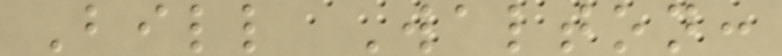Bill Walton:
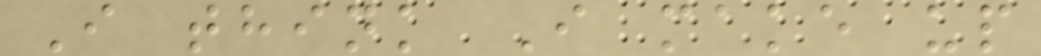I think I make up
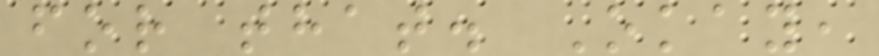for that. Okay,
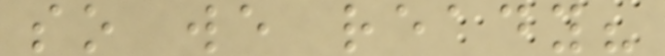so we ready?
